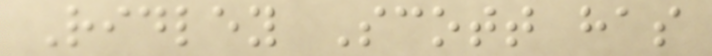Ridley Scott has
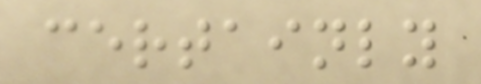certainly
